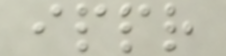ippr
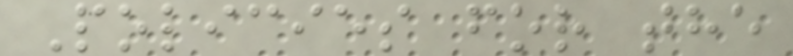Policies for the
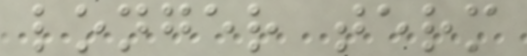longer term
